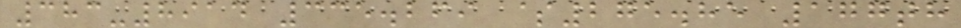383-8914 335.269 $275.85 177th
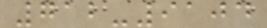712-9104
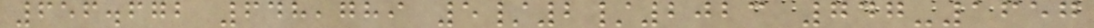656.672 648,789 5/2/2023 747-1657
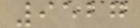9527
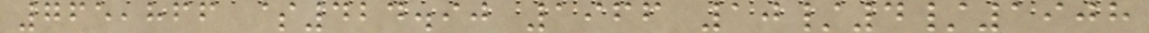765,866 $424.90 1966 10/4/1908
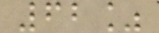62%
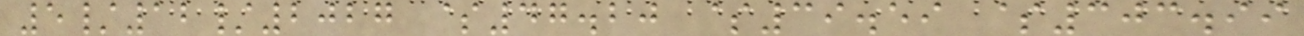5/12/2027 $47.20 $39.59 $303.99
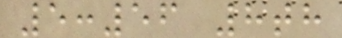5:56 8th
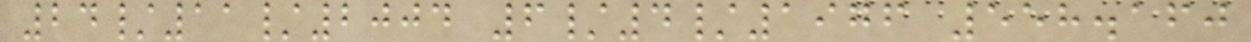24/11/2004 6/4/1976 558.160
